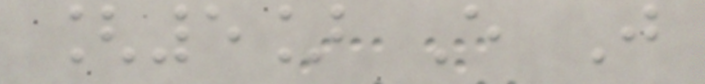[5] E J
